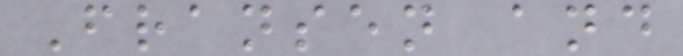Fransen and
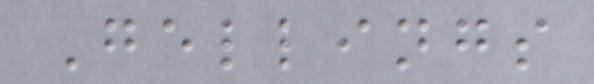Gellings
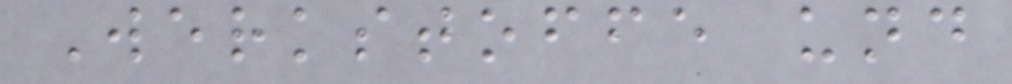Werkstoffe und
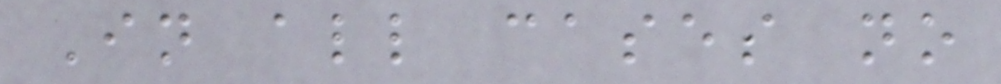In all cases no
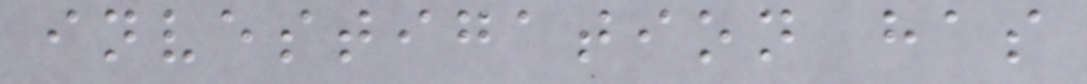investigation has
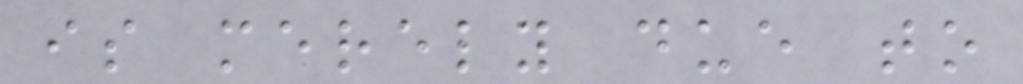is merely due to
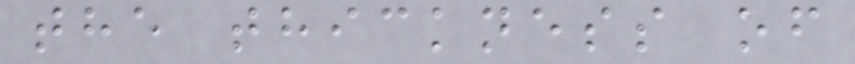the thickness of
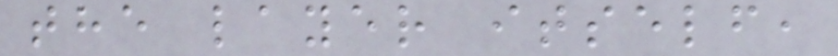the layer itself,
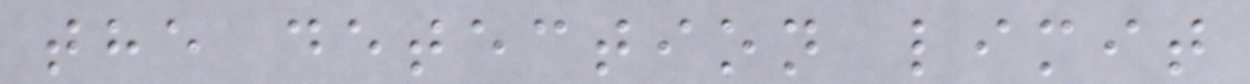the detection limit
